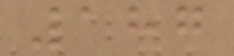187
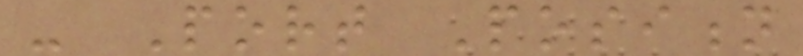- Port Position
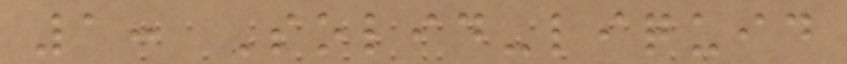1: Solid-liquid
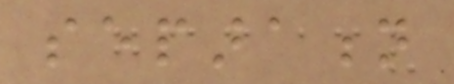separation
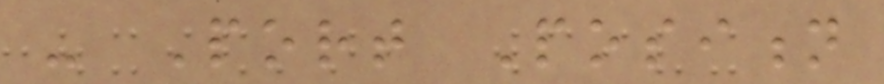- Port Position
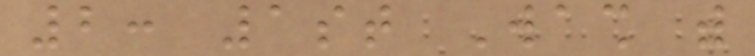2: 1st Wash with
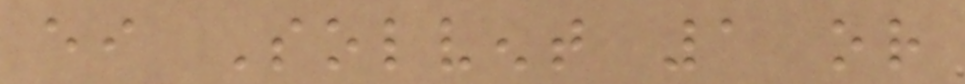either Solvent 1 or
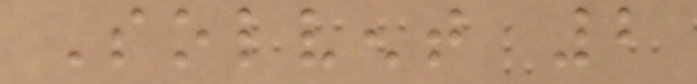Solvent 2
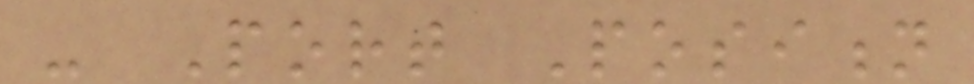- Port Position
